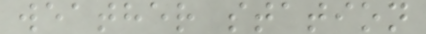weather station
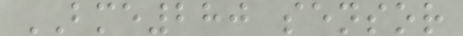BME280 sensor
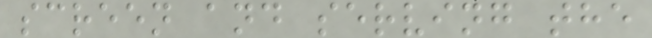screen and serving the
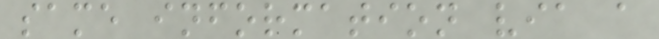same information via a
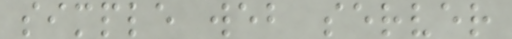simple web server
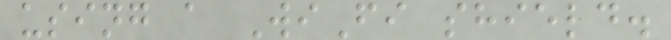using a WiFi shield.
